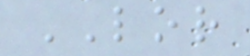LOR
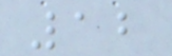12
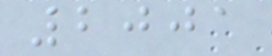2001
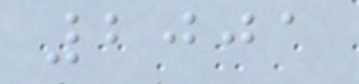2001
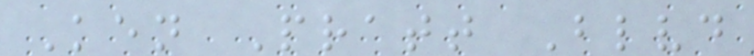Ken Pratt Blvd
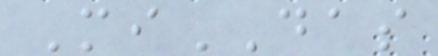MiDAS
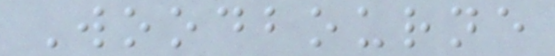Woodbourne
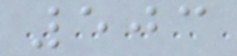503
